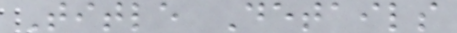Title Details
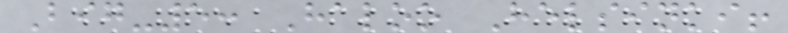Big-5: Haloo Helsinki!
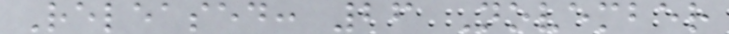Released: 26 November
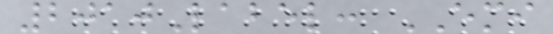2010Label: EMI
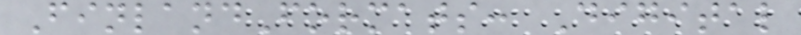FinlandFormats: Digital
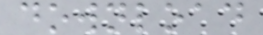download
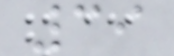39
